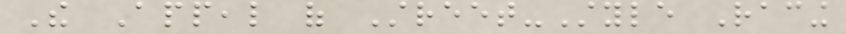The Appeal of Street-Style Racing
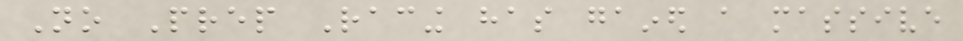No Prep Racing has gained a massive
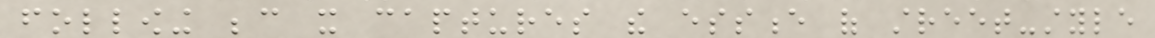following because it captures the essence of street-style
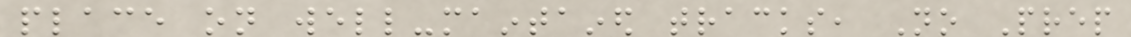place on well-maintained tracks, No Prep
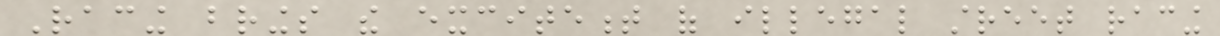Racing brings the excitement of illegal street racing
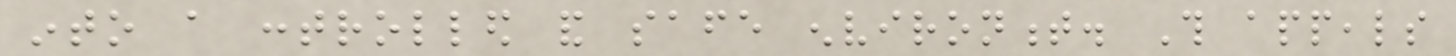into a controlled and safe environment. This appeals
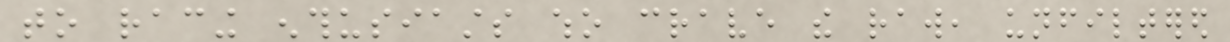to racing enthusiasts who crave the raw, unfiltered
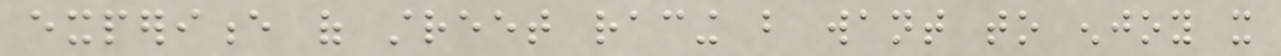experience of street racing but want to enjoy it
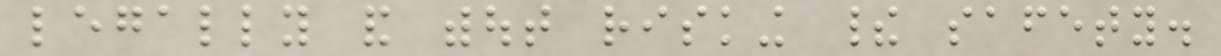legally and without risking their safety.
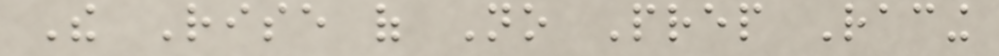The Rise of No Prep Racing
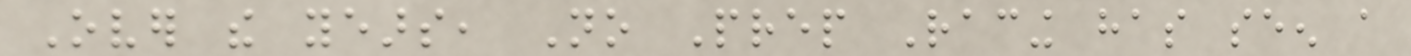Over the years, No Prep Racing has seen a
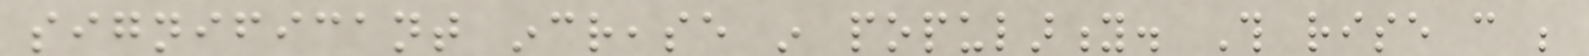significant increase in popularity. This rise can be
